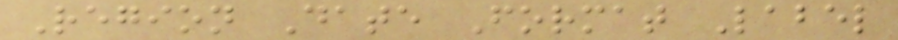Region Date Format Label
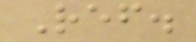Ref.
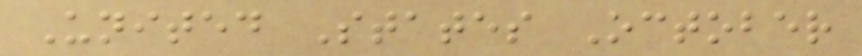United States October
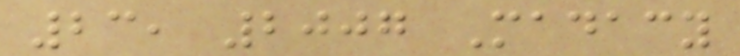23, 2007 Madacy
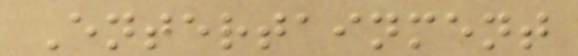Entertainment
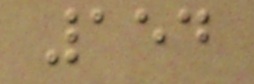154
